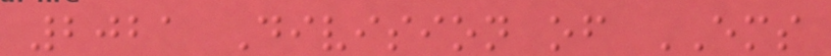2021 Division of EMS
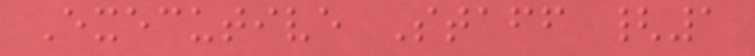Executive Staff {1
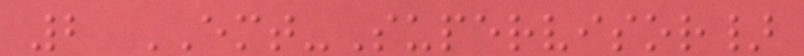2 EMT-Supervisor}
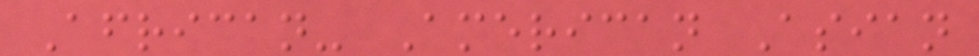African- American Asian
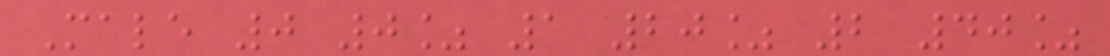Male 0 0% 1 20% 2 40%
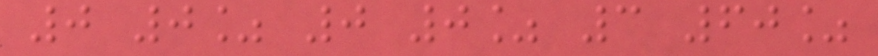0 0% 0 0% 3 60%
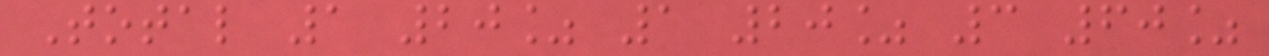Total 1 20% 1 20% 3 60%
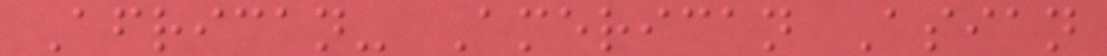African- American Asian
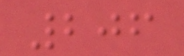206
